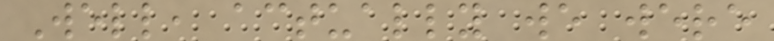Well, actually we were
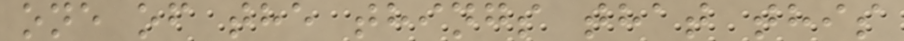one of the things that this
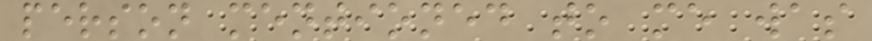person mentioned to me was
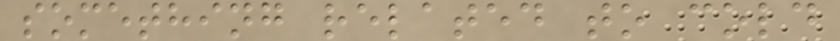something related to cold
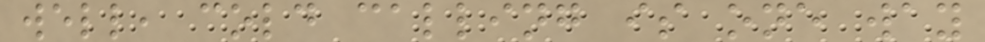well, cold calling is one way
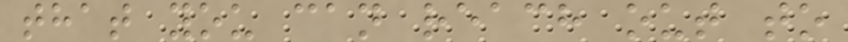that you can reach out to
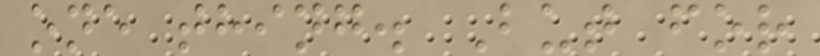one thing. But for
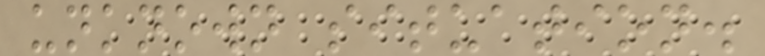unknown situation.
